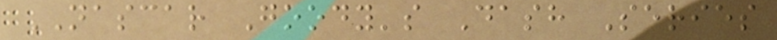NASCAR Goody's Dash Series
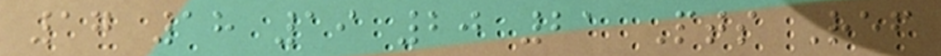17 18 19 20 21 Pts Ref
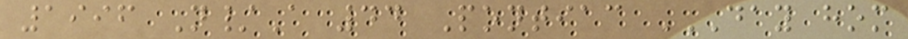1996 N/A 44 Pontiac DAY HOM
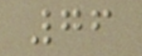76
